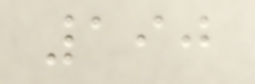190
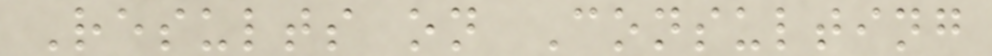Results on Consulting
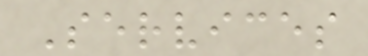Services
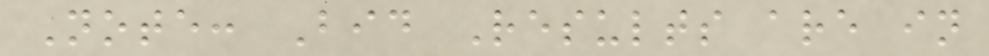Note: Bid Results are in
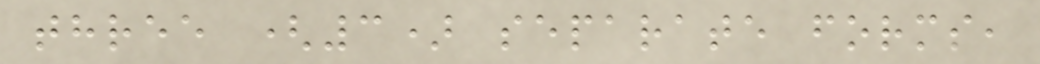three (3) separate forms,
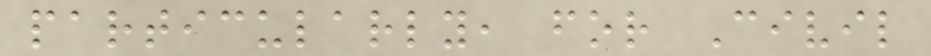particularly, for Civil
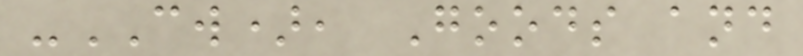-CW), Goods and
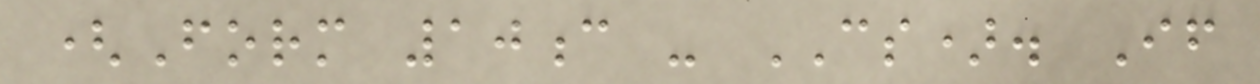(Form 10c - CS). If
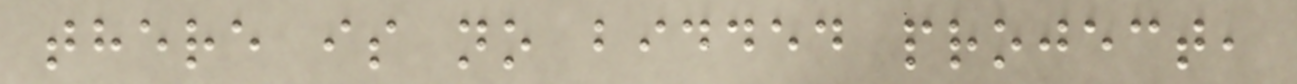there is no bidded project,
